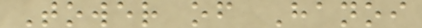Tower of Hanoi
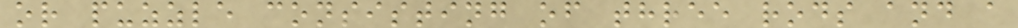or puzzle consisting of three rods and a
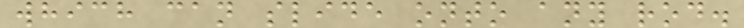which can slide onto any rod.
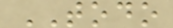TODO
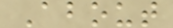About
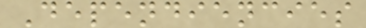Dependiencies
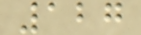127
